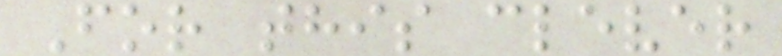For this clever
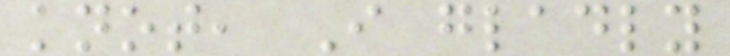knot, I gladly
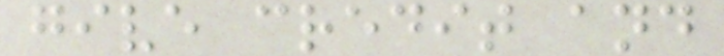give credit and
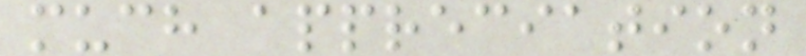much appreciation
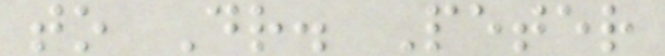to Dr. Peter
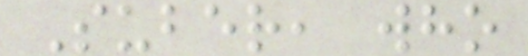Suber, who
